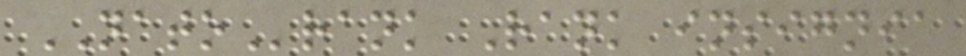NATOrank Rank insignia
